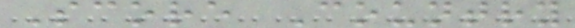Score Country
